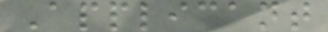Applicant
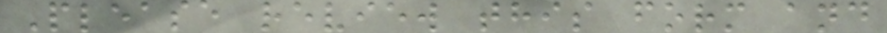Please review this form and
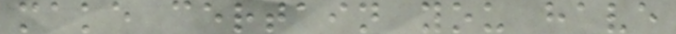make certain you have
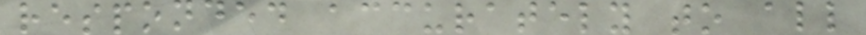responded accurately to all
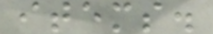items.
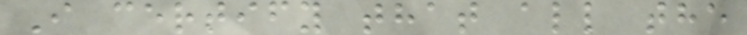I certify that all the
